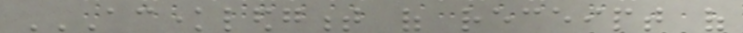ACKNOWLEDGMENT OF RECEIPT OF
